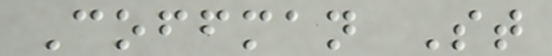Coffman St
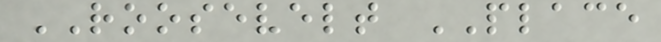ROOSEVELT PLACE
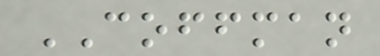COFFMAN
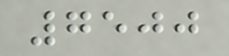7500
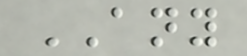ANY
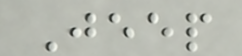Jeep
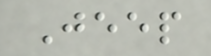Jeep
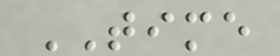TIME
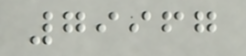79967
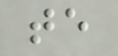te
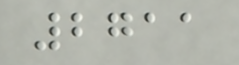2711
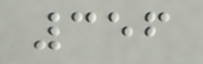356
